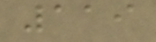119
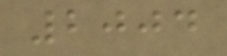2004
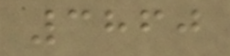3860
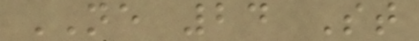NE 24 St
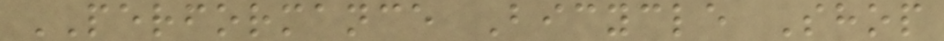PERFORMANCE Bicycle Shop
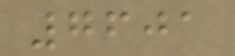7601
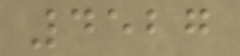4527
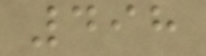498
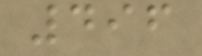496
